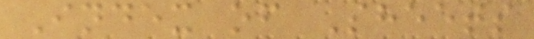Index of Sheets
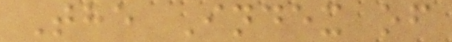The Index of
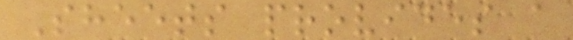Sheets provides a
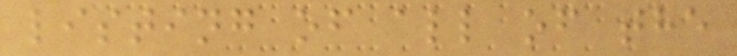listing of all of the
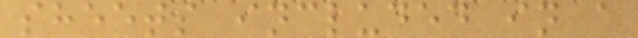sheets included in a
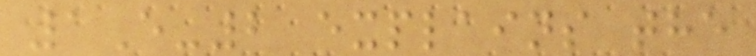1E-2 explains the
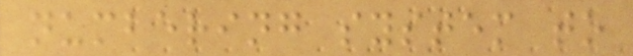numbering system to
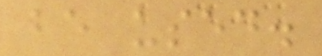be used.
